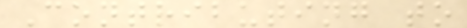Contributing to
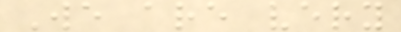We are very
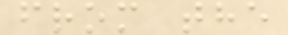from the
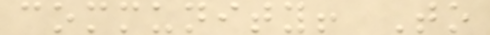community! To
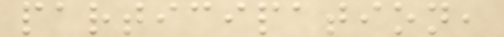participation,
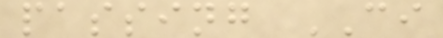passing CI
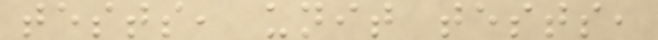tests, unit tests,
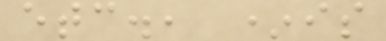etc., *is
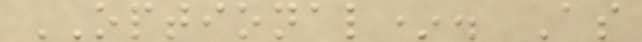OPTIONAL*. As
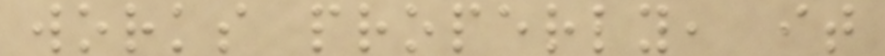works properly, it
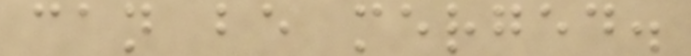can be merged.
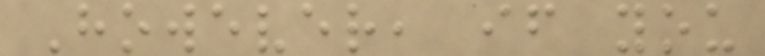However, if you
